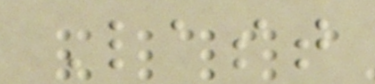Last
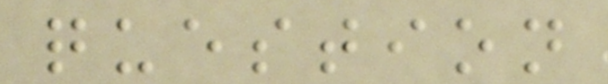question
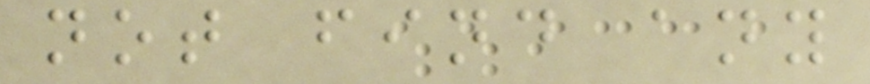not find any
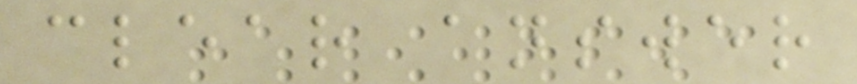clear answer
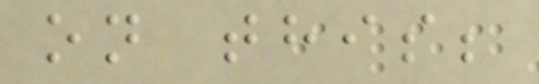on this;
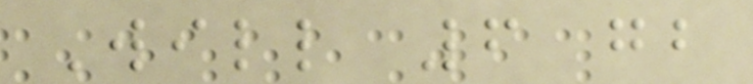Will 6 gb
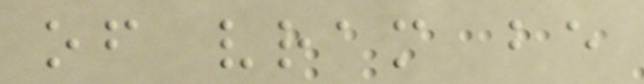of vram be
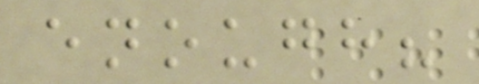enough?
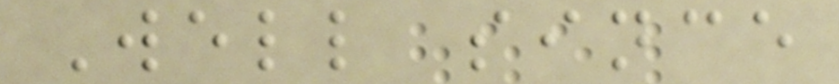Well since
